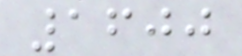1600
